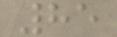85
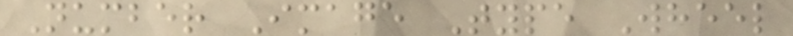Number Image Type Wheel
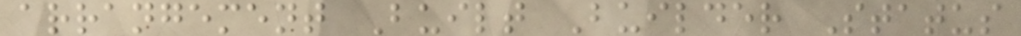arrangement Built Builder Status
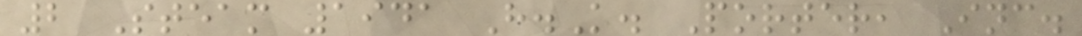2 Steam 1941 H.K. Porter, Inc.
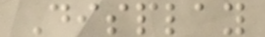Display
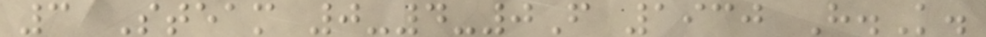3 Steam 0-4-0F 1930 H.K.
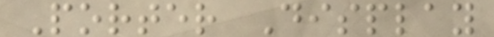Porter Display
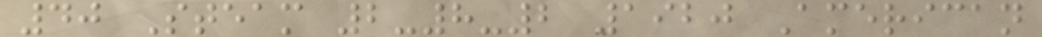40 Steam 2-8-2 1920 American
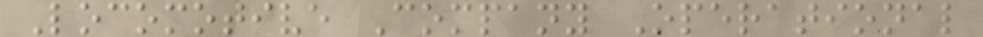Locomotive Company Operational
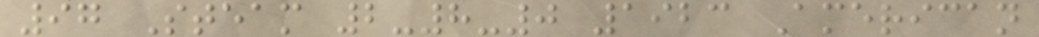97 Steam 2-8-0 1923 American
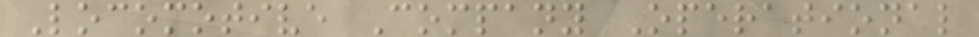Locomotive Company Operational
